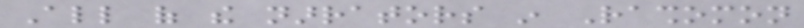All of the narrators in Rashomon
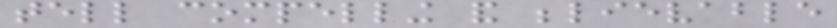tell compelling and believable
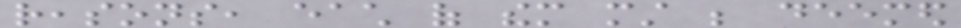reasons, each of them must be deemed
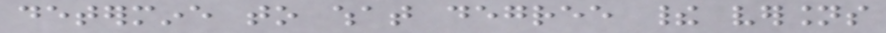determine to what degree their versions
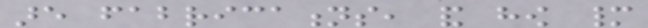are fabrications, and how many
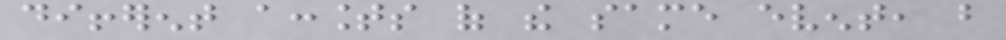different accounts of the same event, but
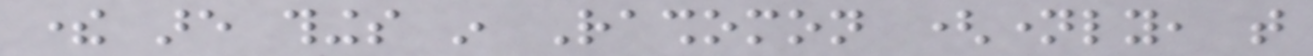there are things in Rashomon (namely, that
